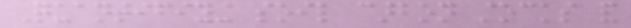Quantifiying soil carbon stocks and
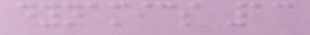dynamics 13
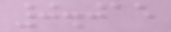0.015
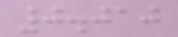0.010
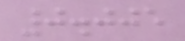0.005
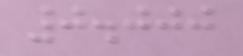0.000
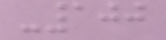-100
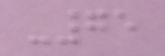-75
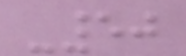-50
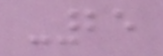-25
